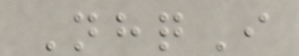NhqI
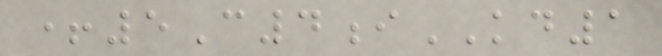+5C4iKD1
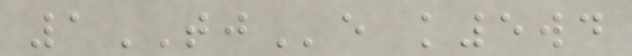1TJe k5wd
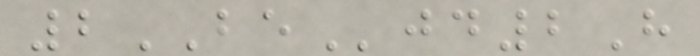2BEjd2H
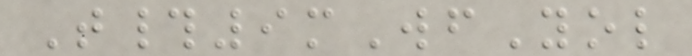T#9mWfYol
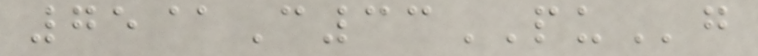75@C33PUg
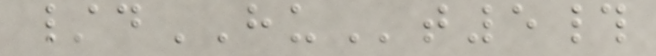/dHUt5#
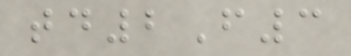td2F3
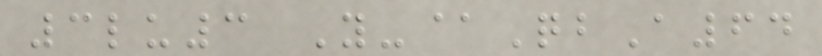3lu3 Y-@QbA64
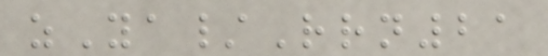zYa/Rrn21
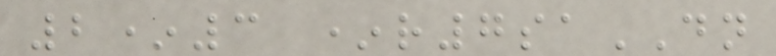2*3 *r7saDN
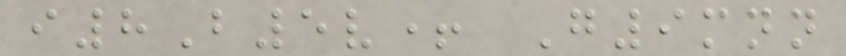i8B5v+ G9mnn
